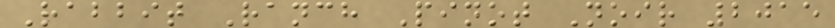Rabbit Ranch Pinot Noir 2015
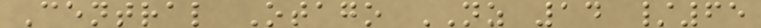Central Otago NZ 14 /65
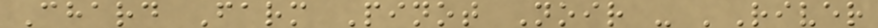Chard Farm Pinot Noir - 'River
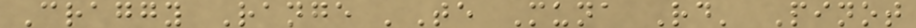Craggy Range 'Te Muna Rd' Pinot
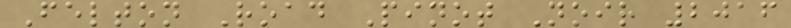Felton Road Pinot Noir 2016
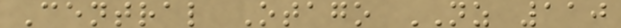Central Otago NZ 110
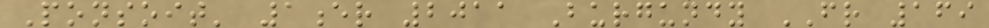Ponsoit' 1er 2011 Burgundy FR 169
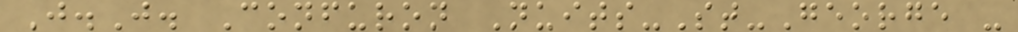J.J. Confuron Nuits-St-George -
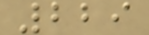229
